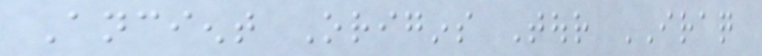Ancient Origins Tour IRAQ
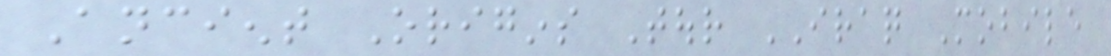Ancient Origins Tour IRAQ Mobile
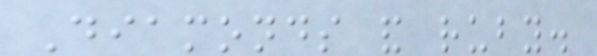Diamonds and ruby.
